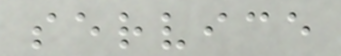service
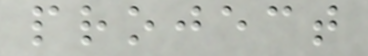project
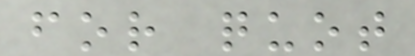for quot
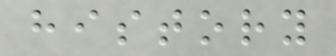history
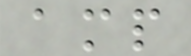amp
